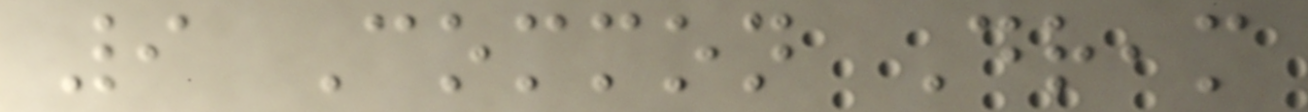9 Common Dream
